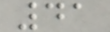41
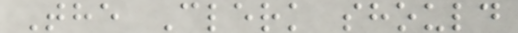The Clerk should
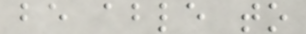be able to
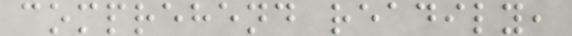comprehend readily,
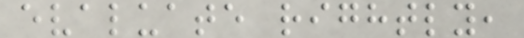evaluate rightly,
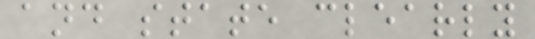and state clearly
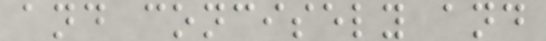and concisely and
